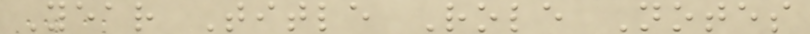Year Title Role Notes
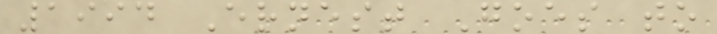1994 Ernest Goes to
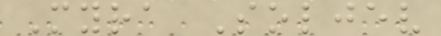Myra Soljev
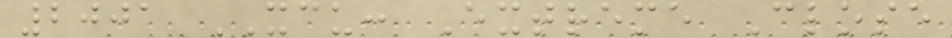2001 XCU: Extreme Close
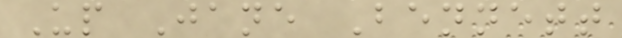Up Jane Bennett
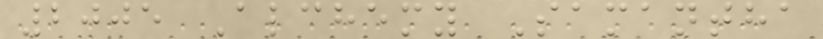2005 Alchemy Samantha
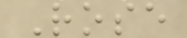Rose
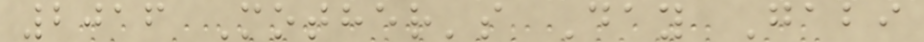2016 Mother's Day Gabi
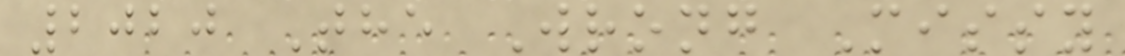2020 The Wrong Missy
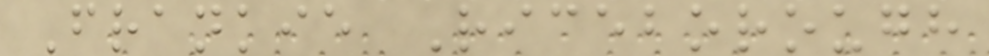Frankie Riceborough
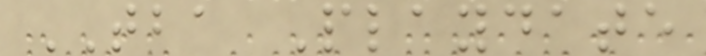TBA Playdate
